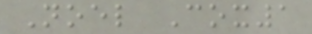Noel Cox1
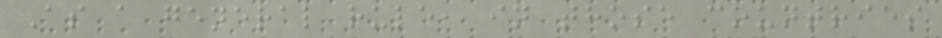As a general rule, in those countries
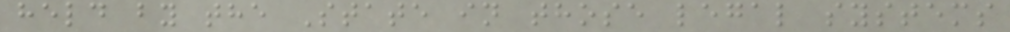held by the State in those legal systems
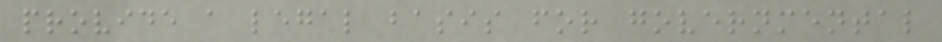provide a legal basis for governmental
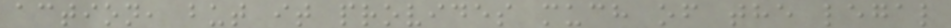action, but it provides much of the legal
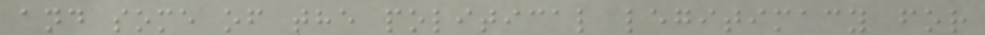and some of the political legitimacy for
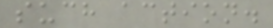such action.
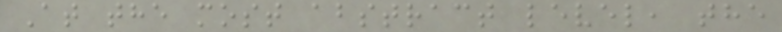At the most abstract level, the
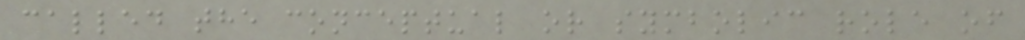called the conceptual or symbolic role of
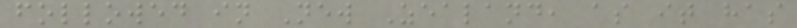followed in New Zealand, as it has
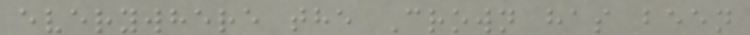everywhere the Crown has been
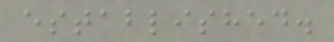established.
